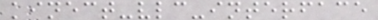kinect-vlc-interface
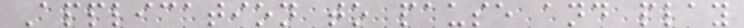Application to pause and play
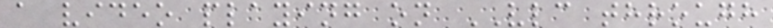a video playing on VLC through
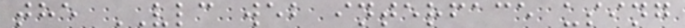the VLC web interface using
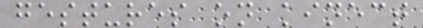gestures on kinect
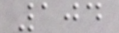104
